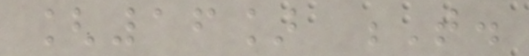[16] T.
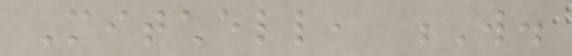Mitchell, W.
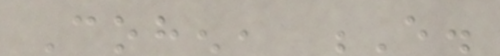Cohen, E.
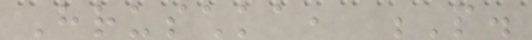Hruschka, P.
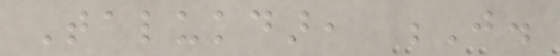Talukdar, J.
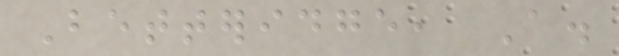Betteridge, A.
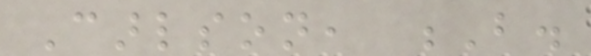Carlson, B.
